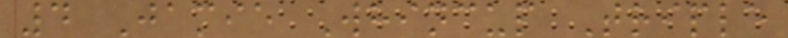4 Jamie Whincup Triple
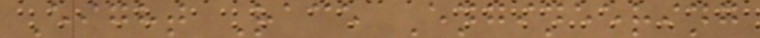Eight Race Engineering
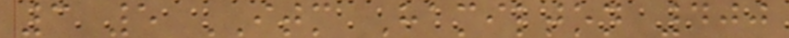3 5 ITM Hamilton 400
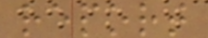report
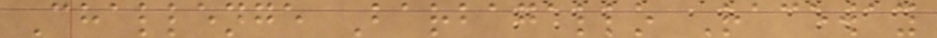Challenge Barbagallo Raceway
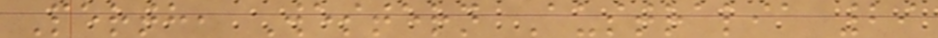Perth, Western Australia 29
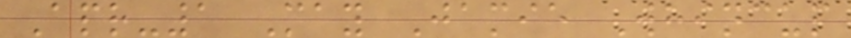Apr-1 May Jamie Whincup
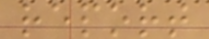report
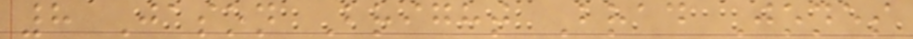8 Jason Bright Brad Jones
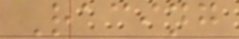Racing
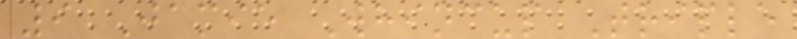9 Jamie Whincup Triple
